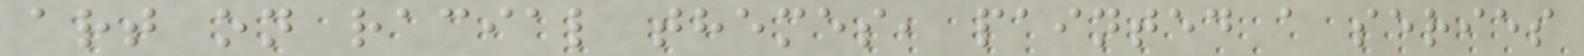art on racial themes, painted a series
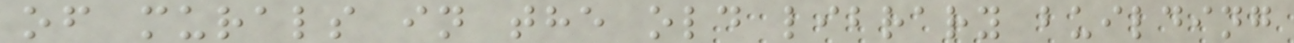of murals in the old library building
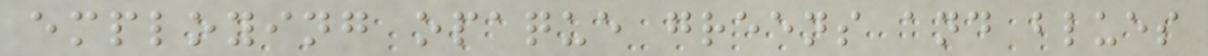employing opaque greens and blues
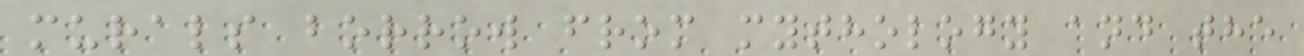murals borrow from mythology and the
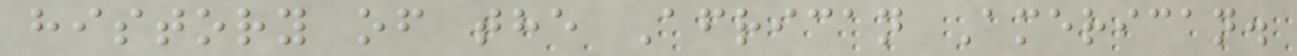history of the African American.
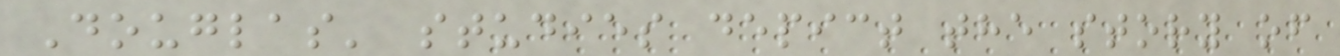Douglas' studies depict the story of
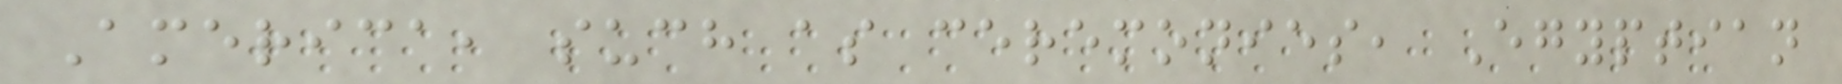America, such as ceremonies, Egyptian
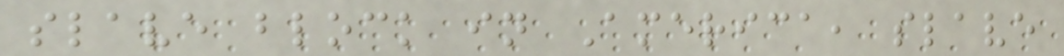slave block in America, slave
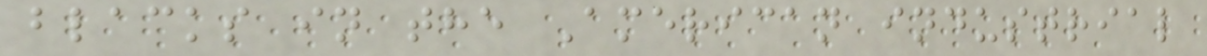blacks in the American industrial
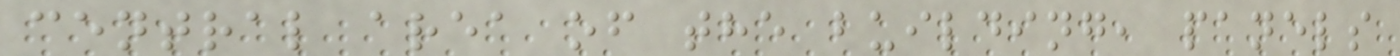central area of the building, panels
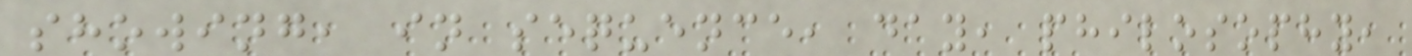showing, in sequence, day, philosophy,
